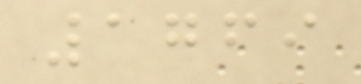1769
